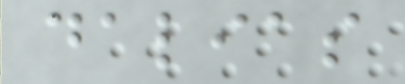dalias
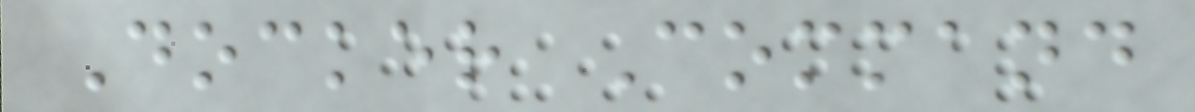Docker Command
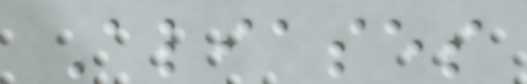Aliases
